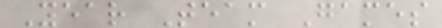Year Team Games
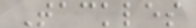Tackles
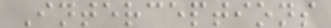Interceptions
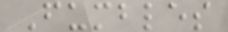Fumbles
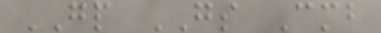GP GS Cmb
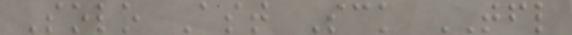Solo Ast Sck TFL
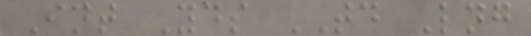Int Yds TD Lng
